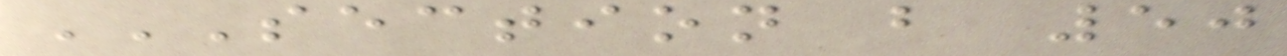SECTION B 50
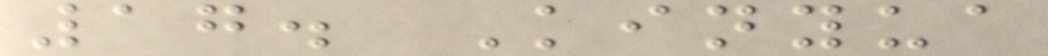17. Kinyua
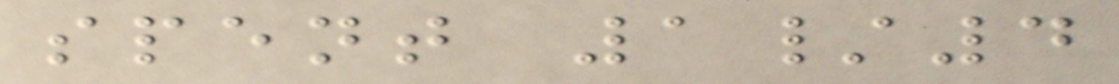spent 1/4
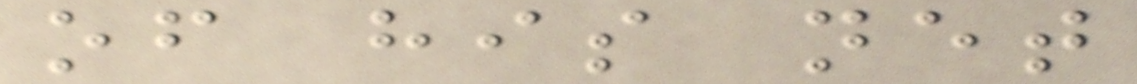of his net
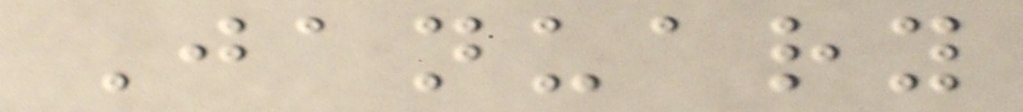January
